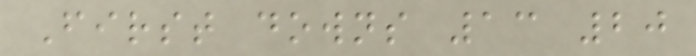First downs 13 20
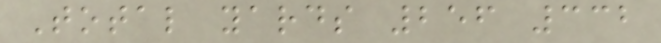Total yards 256 332
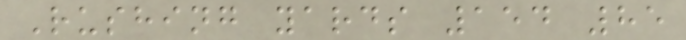Rushing yards 154 85
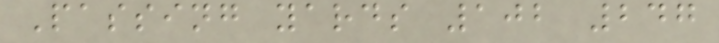Passing yards 102 247
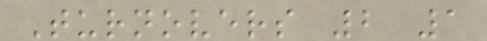Turnovers 2 1
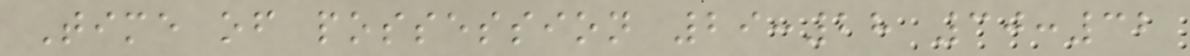Time of possession 29:28 30:32
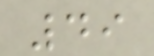49
